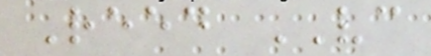Reed VC
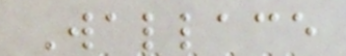Wallace
